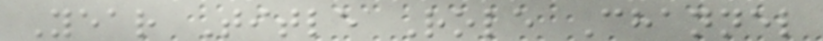Year Title Role Channel
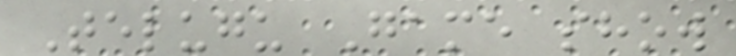Telugu Game show
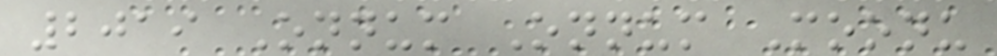2019 Onnum Onnum Moonu
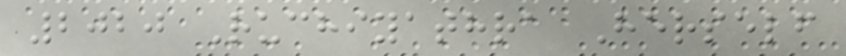2020 Ruchiyathra Herself
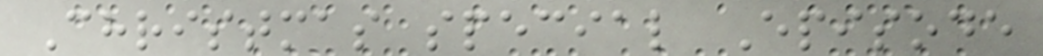Christmas special Episode
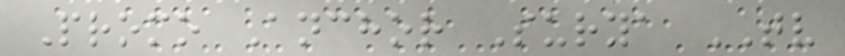Promo Anchor Surya TV
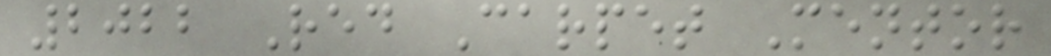2022 Red Carpet Mentor
